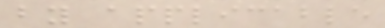by applicable
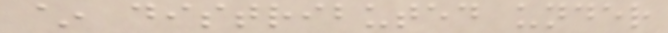~ distributed under
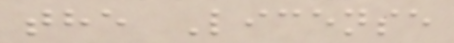the License
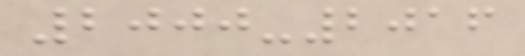2000-2016
